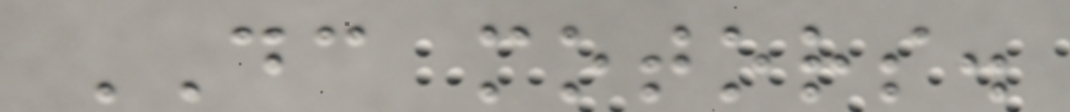DC motors.
